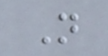N
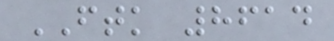FTK 8614
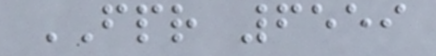FPR 6559
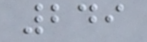249
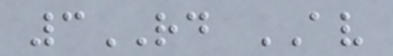3RD AV
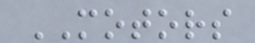MOTORS
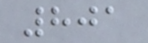801
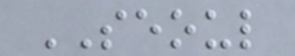SEOUL
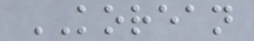KOREAN
